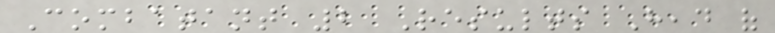Combatant 2 Results Head of
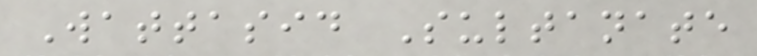Wattasid Sultanate
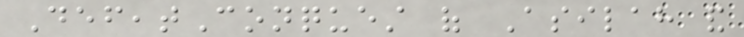DefeatConquest of Asilah and
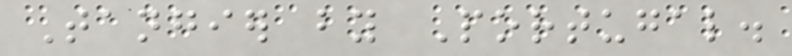Tangier by Portugal.
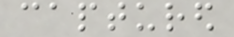captured
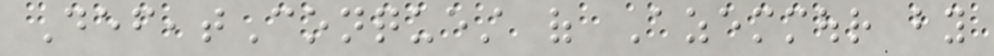DefeatConquest of Azemmour by
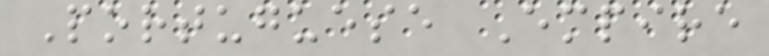Portuguese Empire
